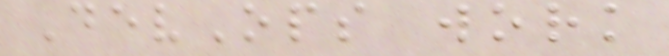DevOps work
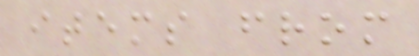items from
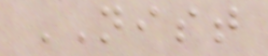NIST
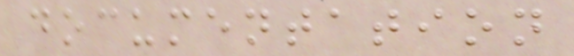documentation
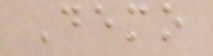Demo
